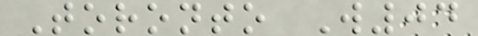Toronto W04
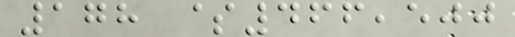178 $466,500
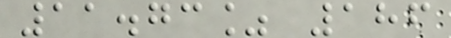11.73% 186
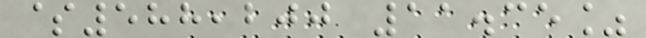$588,200 11.35%
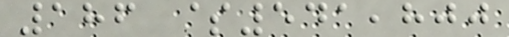186 $541,800
